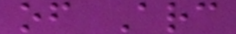of Arc
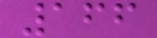166
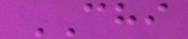CHI
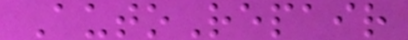AutoRepair
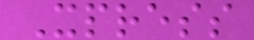Xpress
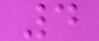4
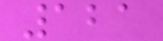121
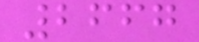2667
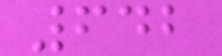642
